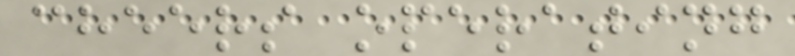cheers operating
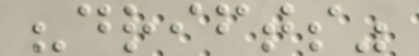"drifts"
